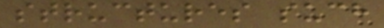structures such
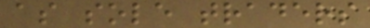as sole traders
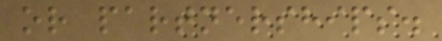or partnerships.
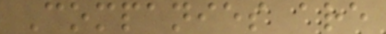Companies are
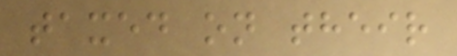taxed on their
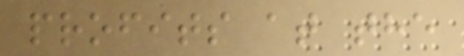profits at the
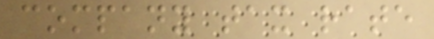company tax rate
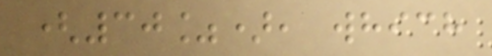(30%), which
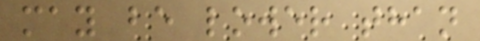may be lower than
